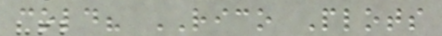cold? RICO Plots
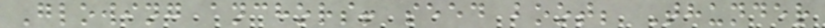Glowing anchors! seed boot; Thunder
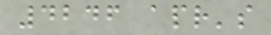4246 apr's
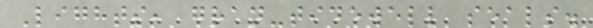Lights, gran-tidewell seals.
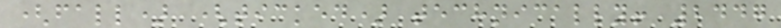(fall) (ticked) technically! 2447
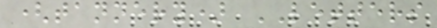(tannery) LETTERS
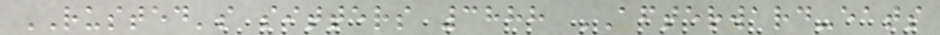RUSTED's sitters 3888 AFTERWARD-eats
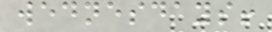wednesdays!
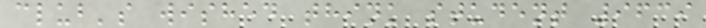club's wished think student 9639
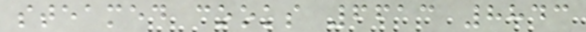steamed cooks 6613 8843
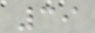39
